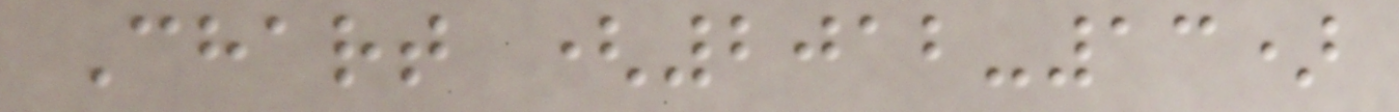Chart (2012-13)
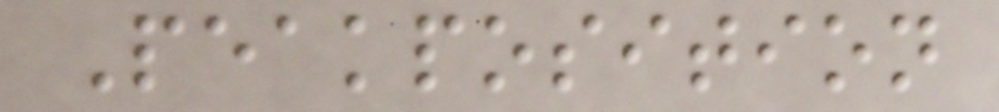Peakposition
